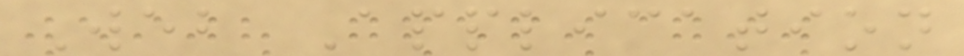Web Application
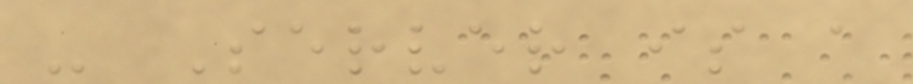- Server is a
